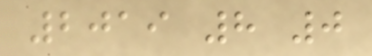2019 8 0
